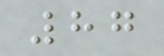87
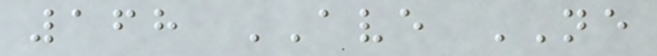168 AVE NE
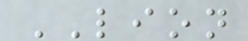LION
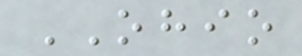OHIO
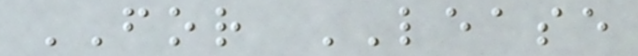FOR LEASE
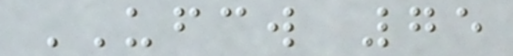UFCW 75
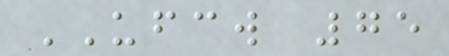UFCW 75
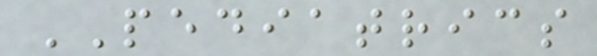PEDIATRICS
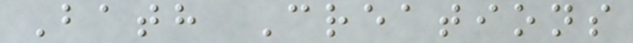Bath Creations
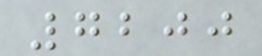7200
